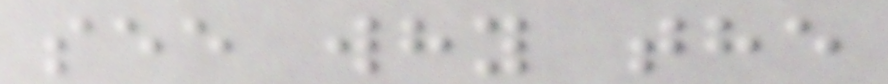see why the
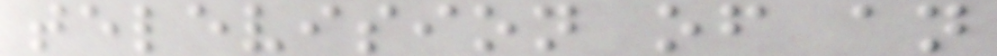television of an
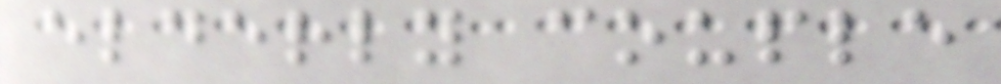elderly couple
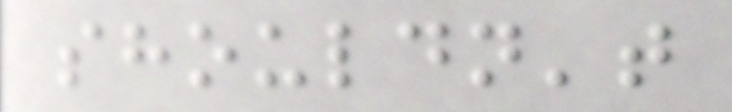shouldn't
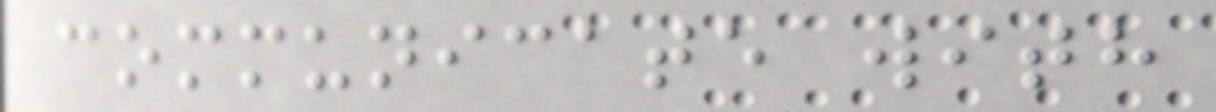communicate with
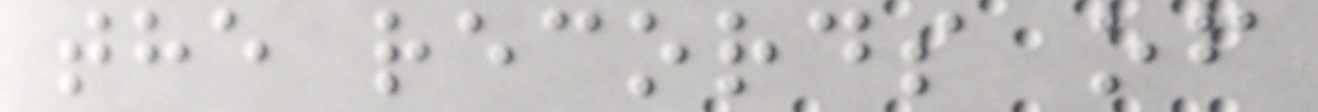the records of
